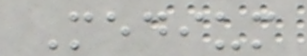Medium
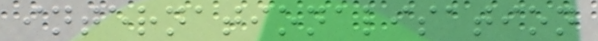internationalisation
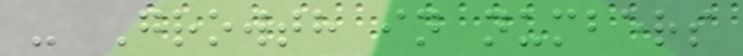- Growth in numbers
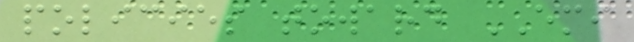policies toward EMI
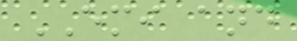EMI and
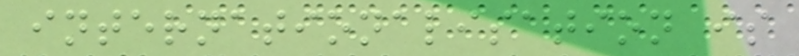internationalisation is
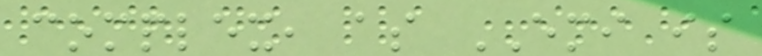complex, as EMI is
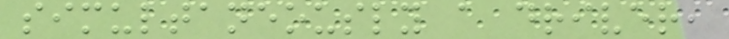simultaneously a driver,
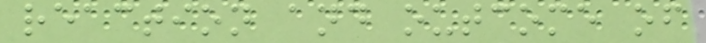reaction and outcome of
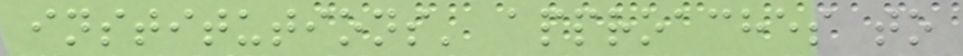institutions' approaches to
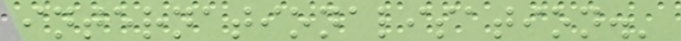internationalisation.'
